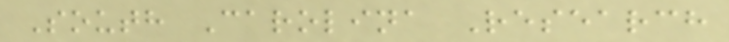South Carolina Research
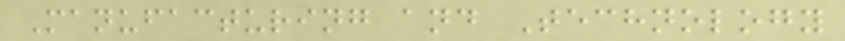Manufacturing and Technology
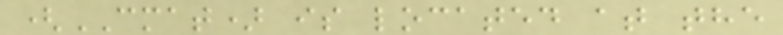(CMAT) is located at the
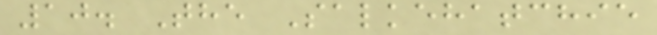10. The Salkehatchie
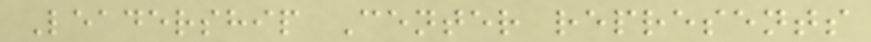Leadership Center represents
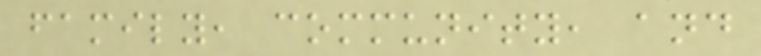family, community, and
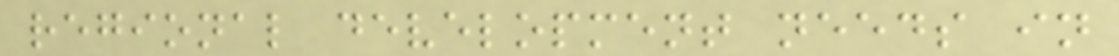regional development needs in
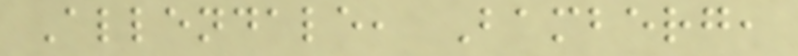Allendale, Bamberg,
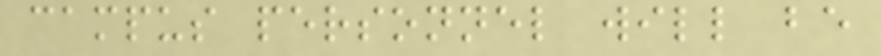campus personnel will be
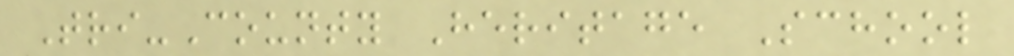Tri-County Heritage School
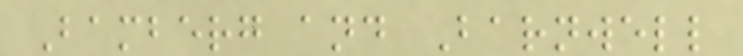Bamberg and Barnwell
